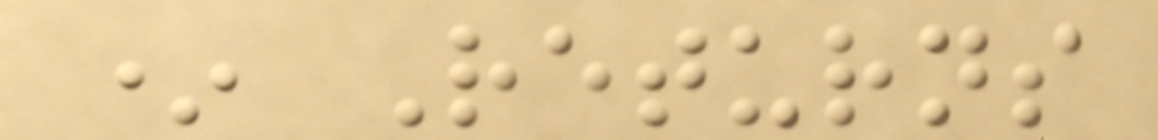* Returns
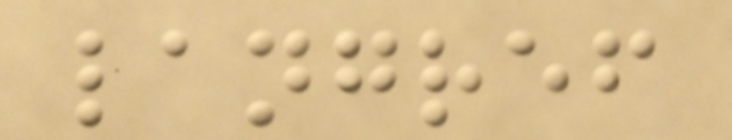langref
